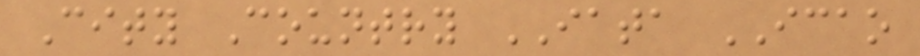City Country IATA ICAO
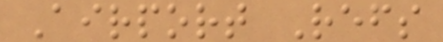Airport Refs
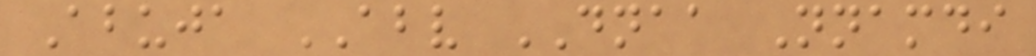Abuja ABV DNAA Nnamdi
